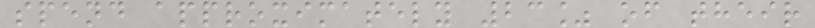spend approximately 23% of their
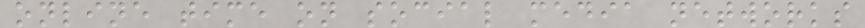online time on social media networks
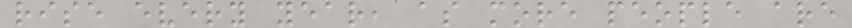rise every year, as more people are
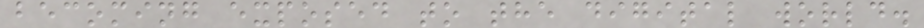becoming exposed to the digital world.
